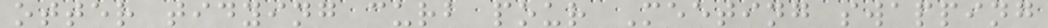otter tidying curb pour Meeting swapping
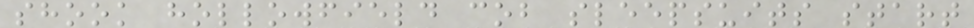shook hollowfield cob sleepsuits start
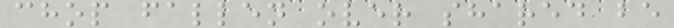chop fallen over shared be
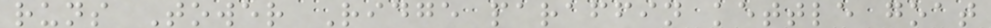runs Tower Ridge paraffin kettle goat
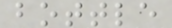bottle
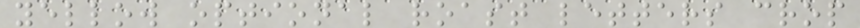yellow optional roast letters crop
